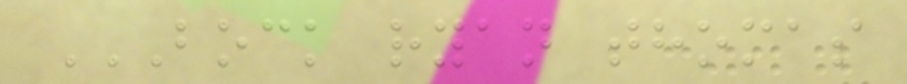BOCK RYAN THOMAS
